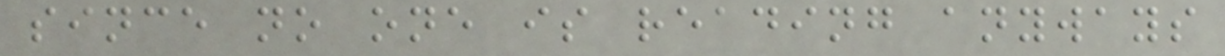since no one is reading anyways
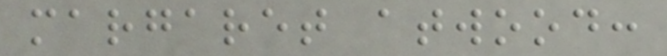margaret atwood:
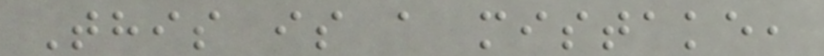This is a mistake,
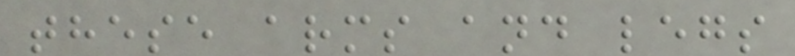these arms and legs
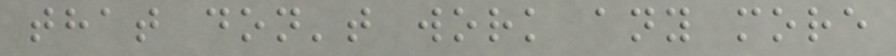that don't work any more
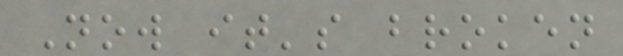Now it's broken
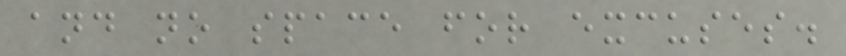and no space for excuses.
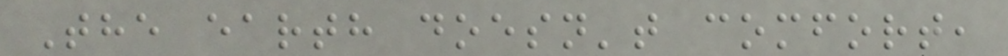The earth doesn't comfort,
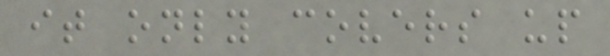it only covers up
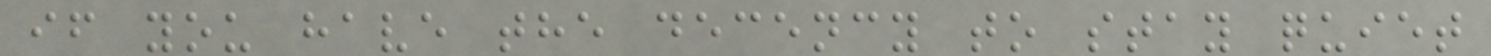if you have the decency to stay quiet
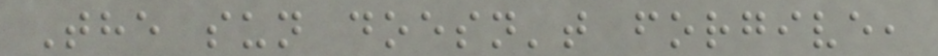The sun doesn't forgive,
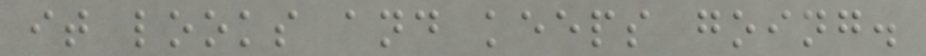it looks and keeps going.
